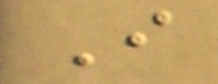I
